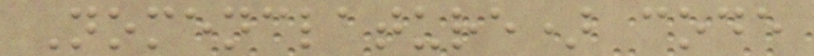Nomenclature) code
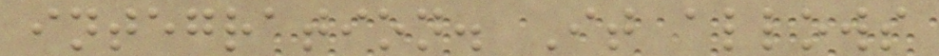integration. It allows
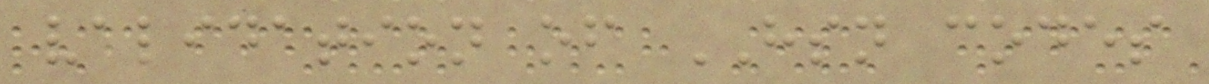validation of HSN codes
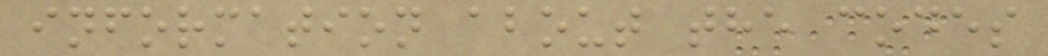information about the codes
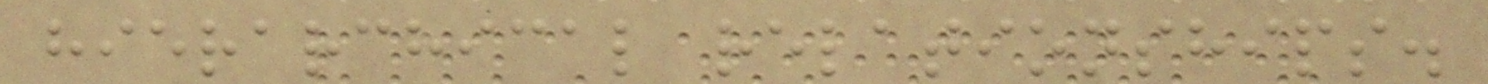hierarchical relationships.
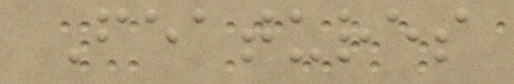Features
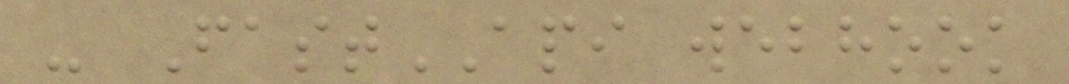- FastAPI webhook
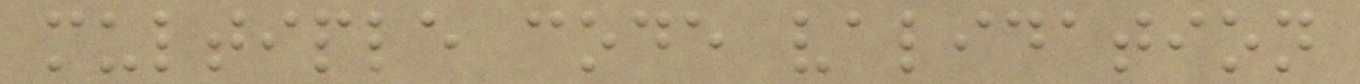multiple code validation
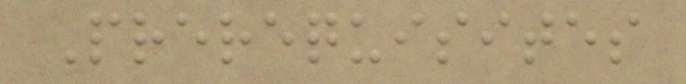Prerequisites
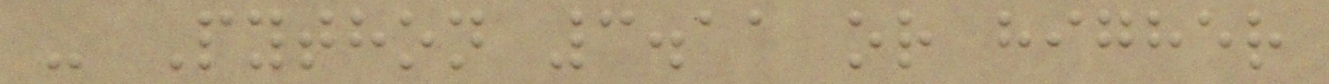- Python 3.11 or higher
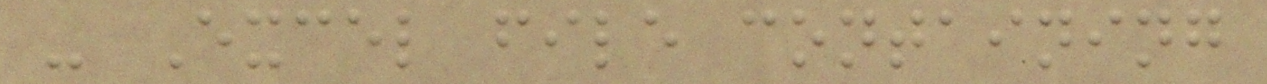- Excel file containing
